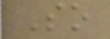So
